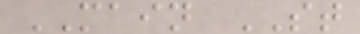MAIN ST
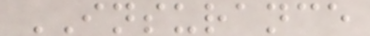INSURANCE
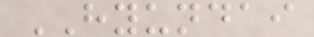HYUNDAI
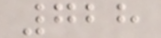728
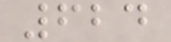624
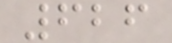626
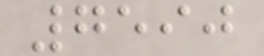7590
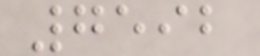7592
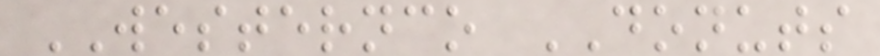WESTERNCO DONUTS
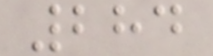284
